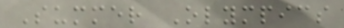Summer Olympics
